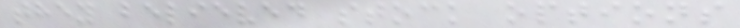they believed stock options
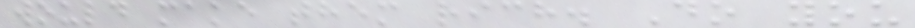would make them rich. Do you
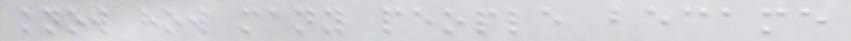know how many people became
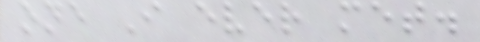one I ever met.
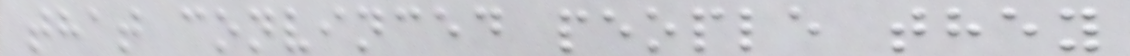that convinced people they
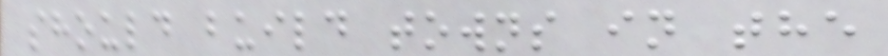should build towns in the
